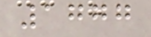1777
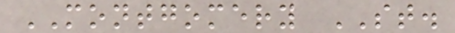MONTGOMERY ST.
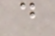d
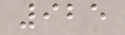925
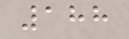188
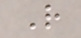R
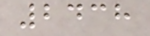2438
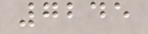7245
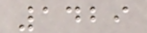1429
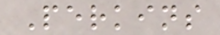Perkins
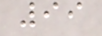99
